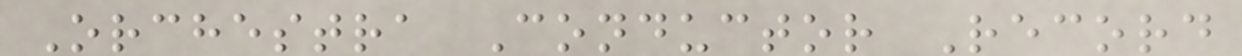Orchestra Conductor Record
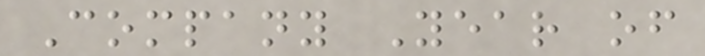Company Year of
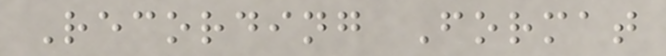Recording Format
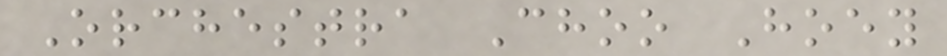Orchestra Choo Hoey
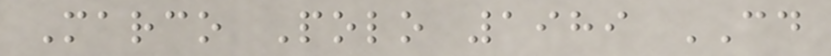Marco Polo 1989 CD
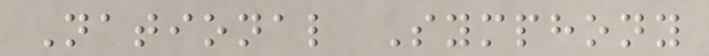National Symphony
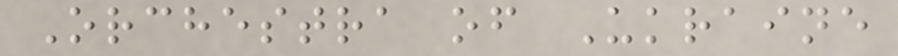Orchestra of Ukraine
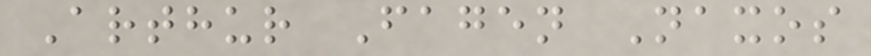Arthur Fagen Naxos
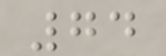74
